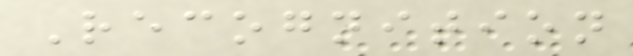Recognition
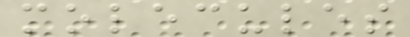molecules
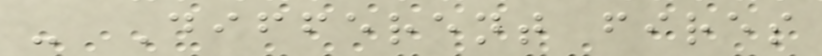- Different fires
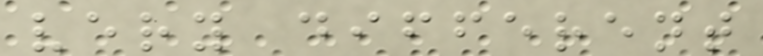very different
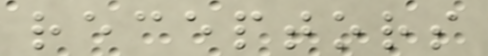receptors
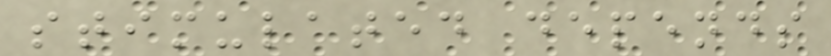stimulated depends
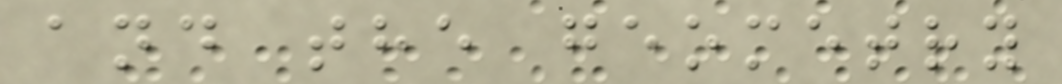and the geometry
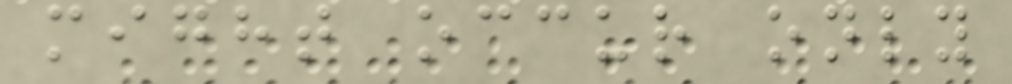might occur only
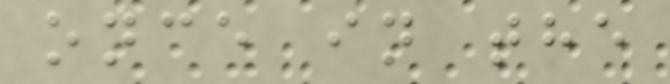once in the
